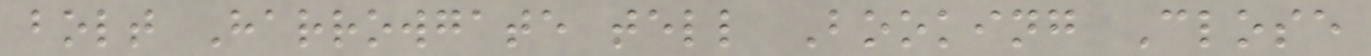bolt Harrowgate tell Booking Close
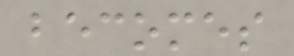becomes
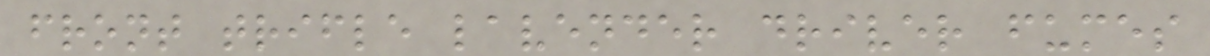front trifle lavender driver fumes
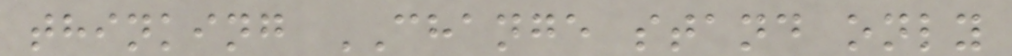thinking CHANGE stand only
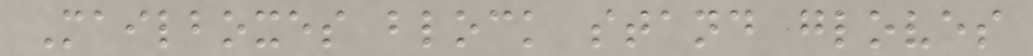Mailboxes block stand gloves
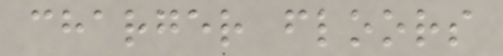charger floors
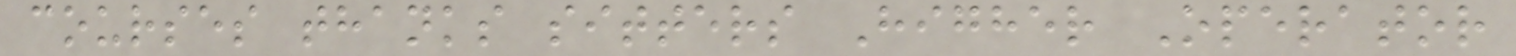courses thanks sitters Higher Operator
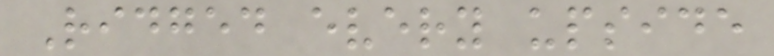Ridged every upside
